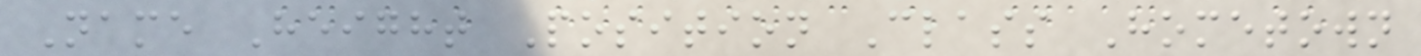Name Height Position Class Hometown
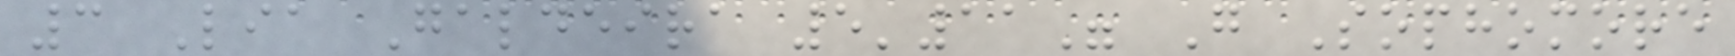3 Lia Galdeira 5'11" G Sophomore
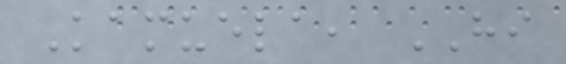Kamuela, HI
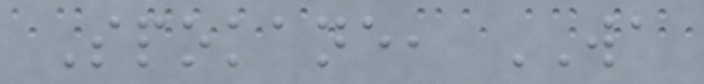Spokane, WA
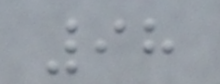98
